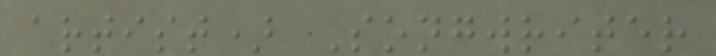artist) Songwriter
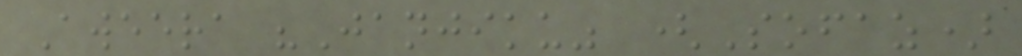Aweera "Janjiku" (Sofaz)
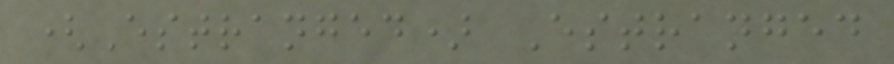(Estranged) Estranged
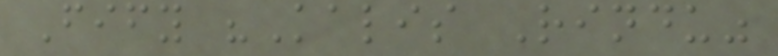Fify "Kalis Rindu"
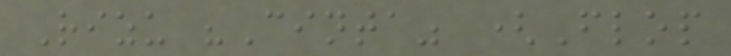Rizu "Cinta" (Flop
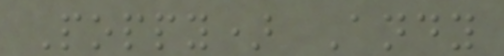Poppy) Andy
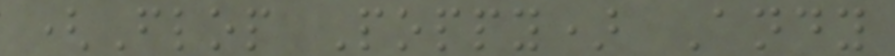(Flop Poppy) Andy
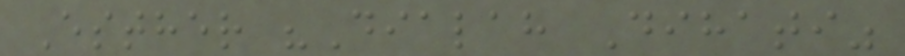Esther "Dialah Dihati"
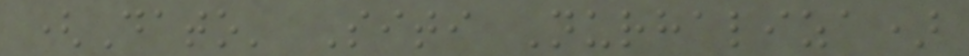(Dato' Siti Nurhaliza)
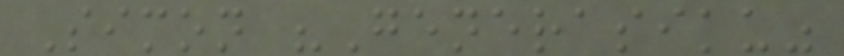Simon "Generasiku"
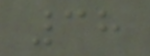38
